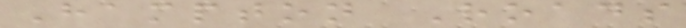Hampton Roads
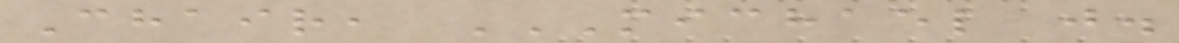Chair, MICHAEL J.
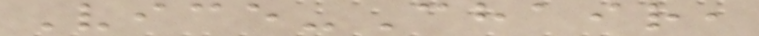Vice-Chair,
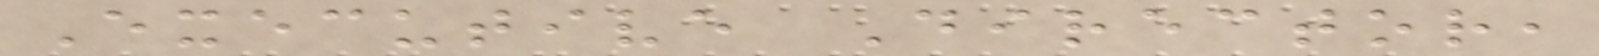Executive Director,
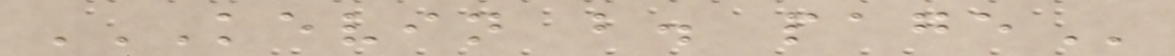KEVIN B. PAGE
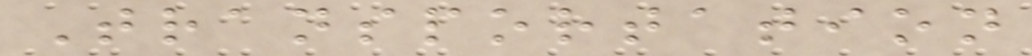Transportation
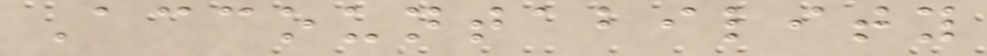Accountability
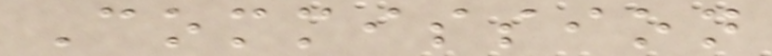Commission
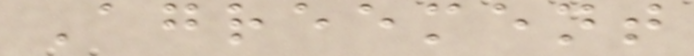Agreement
